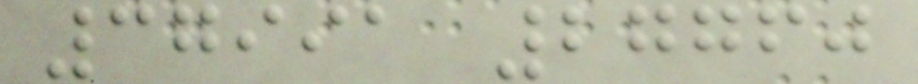37991 27760
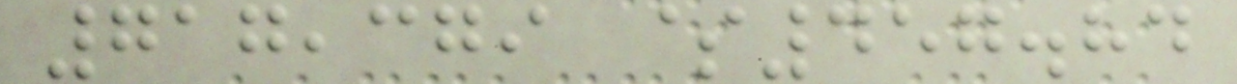717,379 $457.84
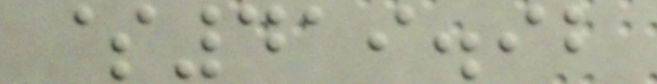$419.92
